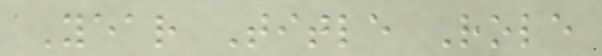Year Title Role
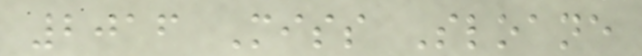2016 Miss Sloane
